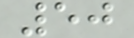50
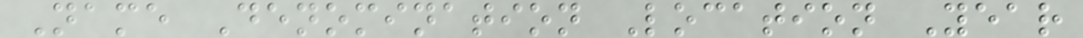Name Denomination Location Year
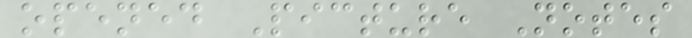opened Picture Notes
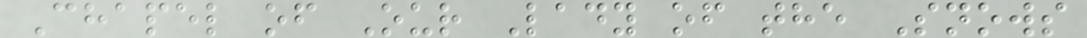Chapel of Our Lady of the Snows
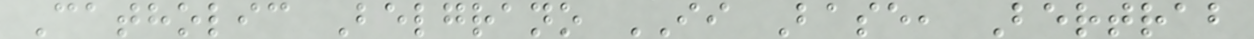Catholic Belgrano II Base, Bertrab
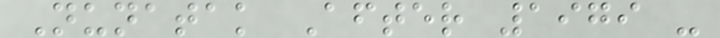Nunatak After 1979 -
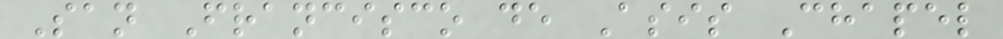San Francisco de Asis Chapel
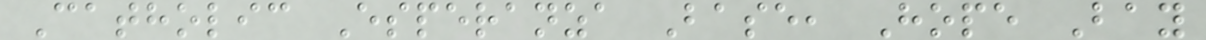Catholic Esperanza Base, Hope Bay
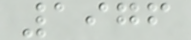1976
